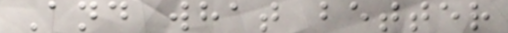And what better
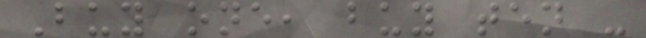Buy one, buy ten -
